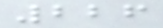226
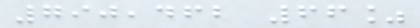790,462 66%
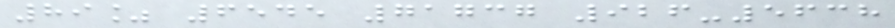89% 6545 71737 926-5638
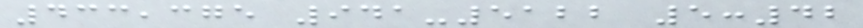433,375 941-5122 5:42
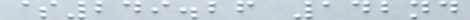$249.26 142nd
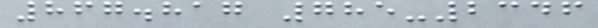867.817 785-2346
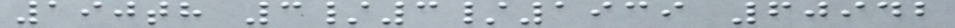190th 3/3/1939 60942
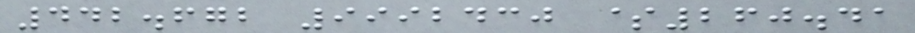442.672 9992430 $260.41
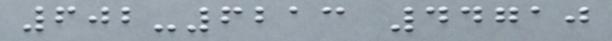602-6213 44710
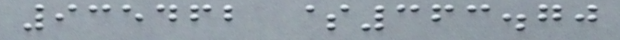935462 $363.70
